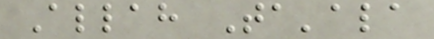Allah Ta'ala
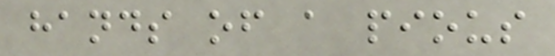hands of a pious
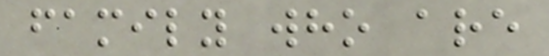family who are
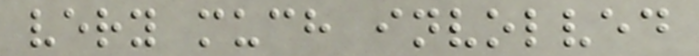very much involved
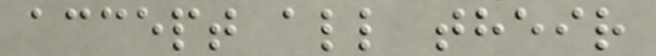accept all their
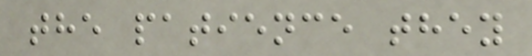the patience they
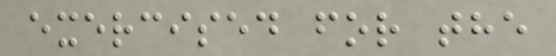exercised for the
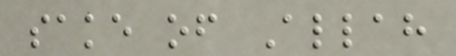sake of Allah
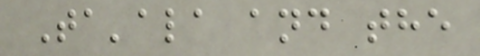Ta'ala and the
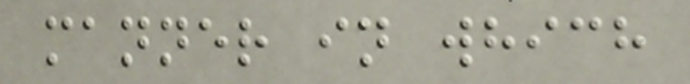manner in which
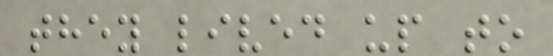they lived up to
